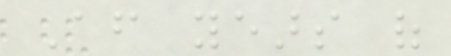After years of
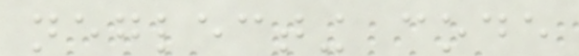neglecting code
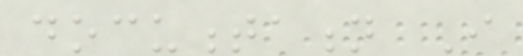documentation I
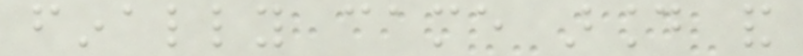finally came around and
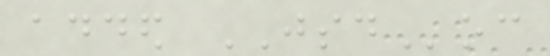added JSDoc
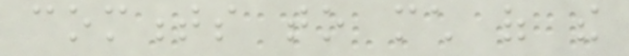comments to much of the
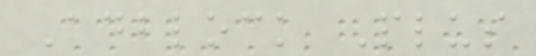Adblock Plus
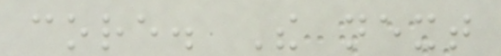core. The next
